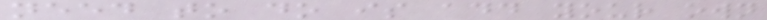need to do is add your own
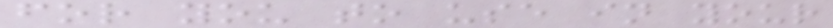for you to use in your
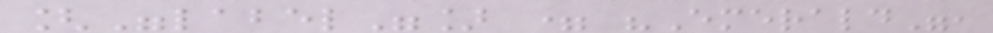["label"] = "Emerald",
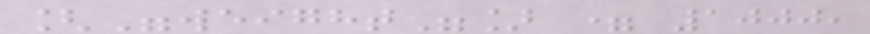["weight"] = 1000,
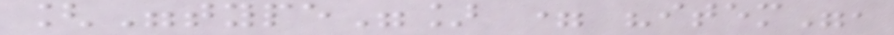["type"] = "item",
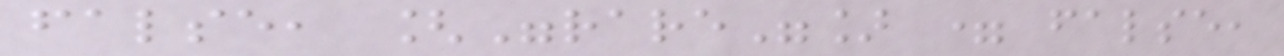false, ["rare"] = false,
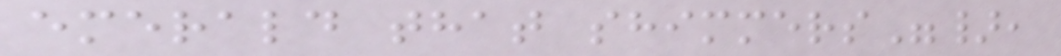emerald that shimmers"},
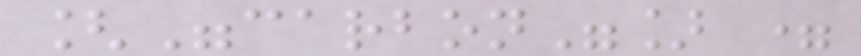["carbon"] =
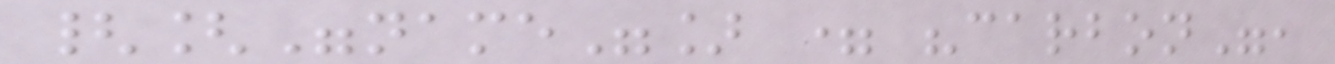{["name"] = "carbon",
